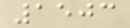1503
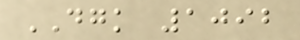DGK 1092
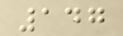147
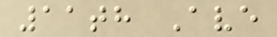11th Ave
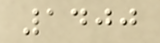1400
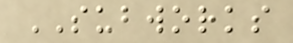SUBWORKS
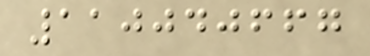110040667
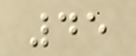45
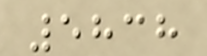5838
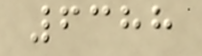6388
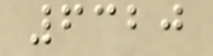6320
